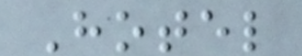Hotel
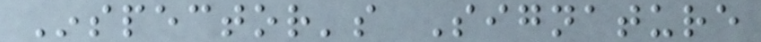Inspector's Signature
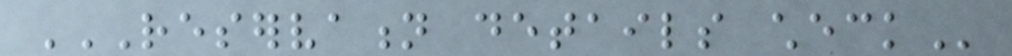RESERVATION DETAILS CHECK
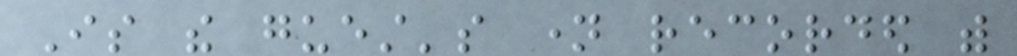Is the guest's name recorded with
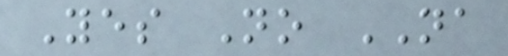Yes No NA
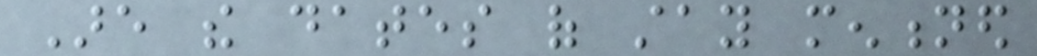Are the dates of stay mentioned
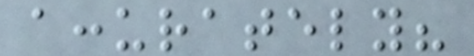accurately?
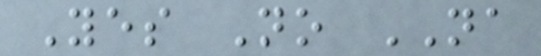Yes No NA
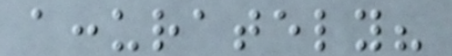accurately?
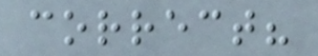correct?
